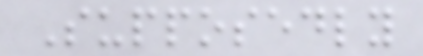Supposedly
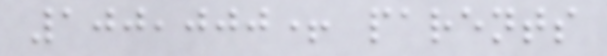100,000+ parents
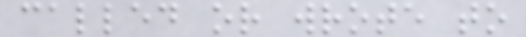called or wrote to
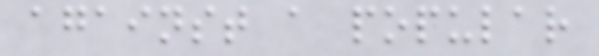against a popular
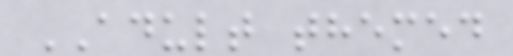ADULT themed
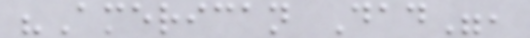"American Dad",
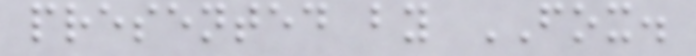presented by FOX.
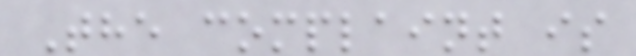The complaint is
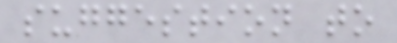suggestion to
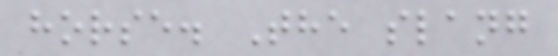horse. The slang
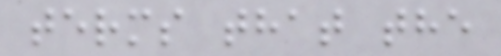terms that the
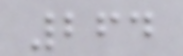264
